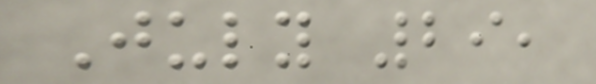July 29,
